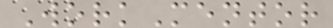WorkMentor
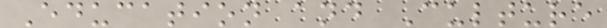Education and Culture
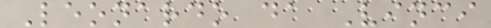Leonardo da Vinci
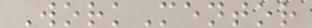WorkMentor
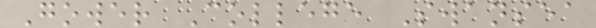Gower College Swansea
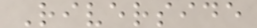Riverside
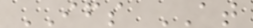IFS AT
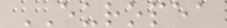EUROPEA
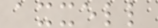axxell
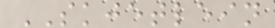SKJETLEIN
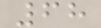68
